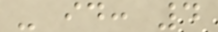- id: 4
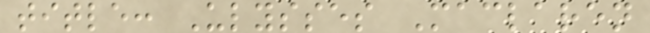title: Ulysses Maclaren
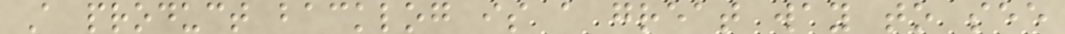A product backlog is a great way to see
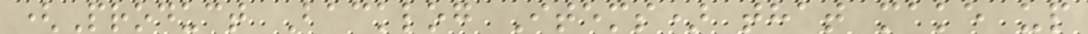(Product Backlog Items) that make up
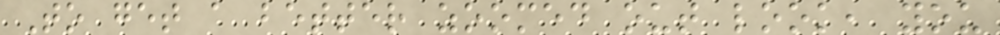To get a better zoomed out look, you
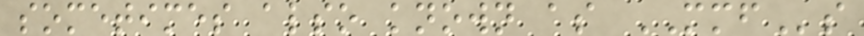sometimes also known as MMFs
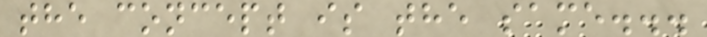the concept is the same...
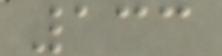133
